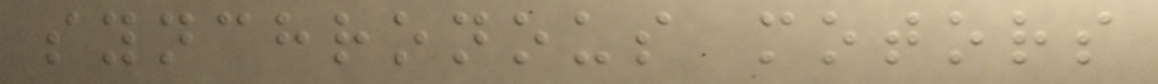synchronous motors
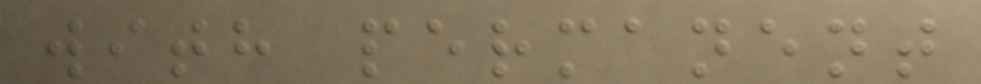with permanent
